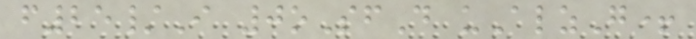f25/I 0oSfD uAlzG+
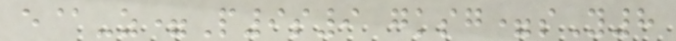e@-z=P9s9 gksg=sY8
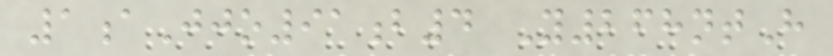1aJjo91b4 Y268ntH
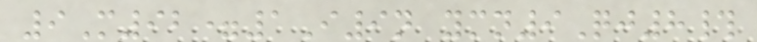9M92=1I9n ymn9Qj8#
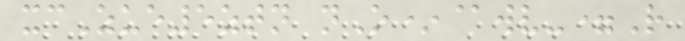xcZue5ztn nO*@wv-=R
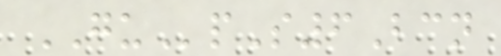GUpS6Bcn
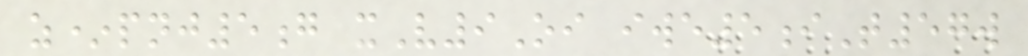z*pnj5g xV9Oi iwe5iT57w
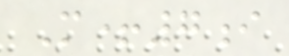M+7i
